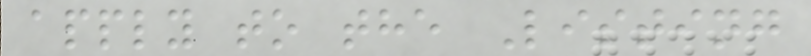apply to the Listing
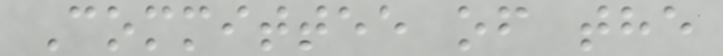Committee of the
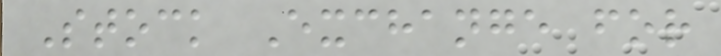Stock Exchange for
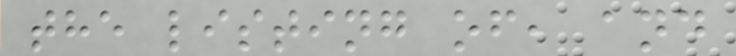the listing of, and
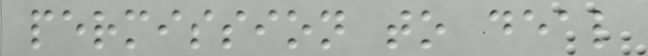permission to deal
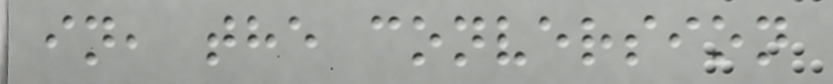in, the conversion
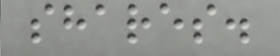shares.
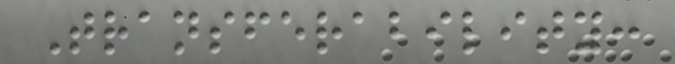Transferability:
